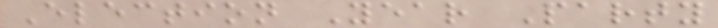Election Year Party
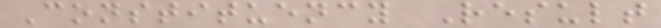Constituency Result
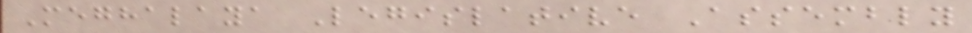Meghalaya Legislative Assembly
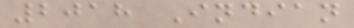2018 Indian
